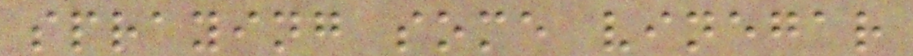spraying some vinegar
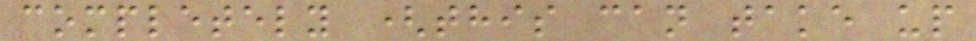completely (this can take up
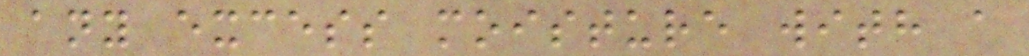any excess moisture with a
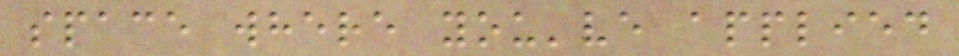space where you've applied
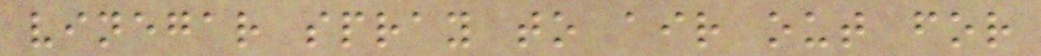vinegar spray to air out for
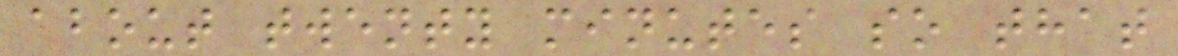about twenty minutes so that
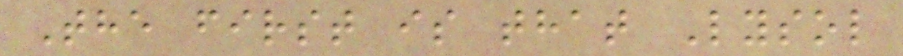The first is that Lysol
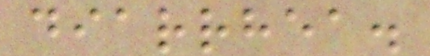diarrhea.
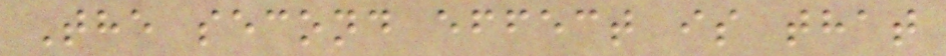The second effect is that
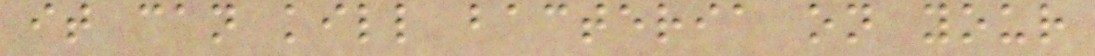it can kill bacteria on your
